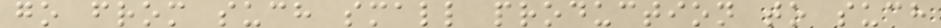go from such small production to such
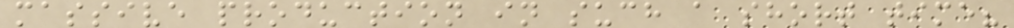massive production in such a short time?
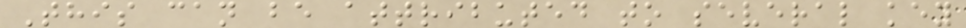This can be attributed to several key
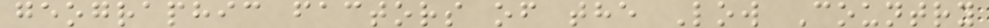geographic factors of the Low Country
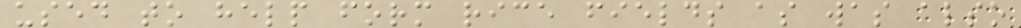used to help form rice fields as was also
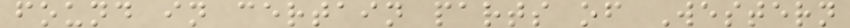found in certain parts of Western
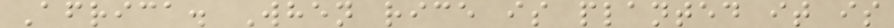Africa. When rice is planted it is
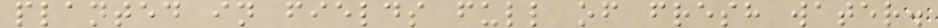planted in fields full of fresh water.
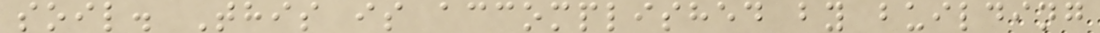soil. This is accomplished by building
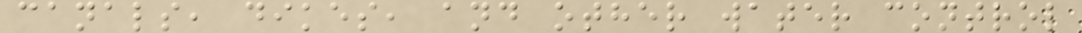canals, dikes, and other water control
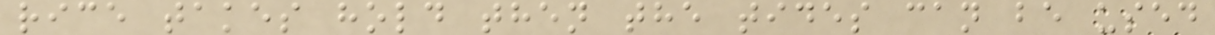rice takes hold then the tides can be used
